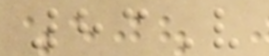83V
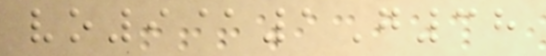vo9@1G38
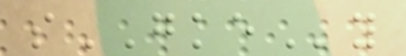sGKEy
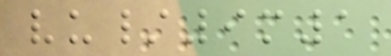vu/9m1
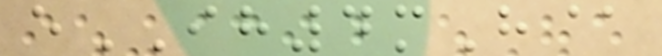eIH4mH@
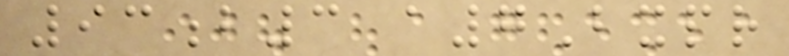93b3 a7Bxpr
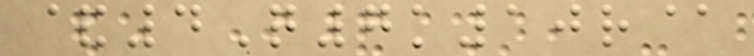&4Q7k10r@
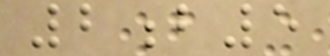2b5
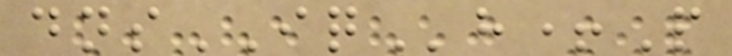dnsIQh+P
